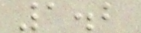1.2
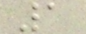1
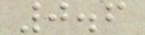0.6
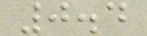0.4
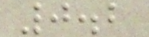0.2
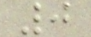0
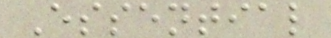Essential
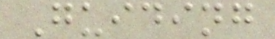Guiding
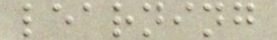learning
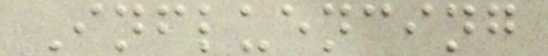Influencing
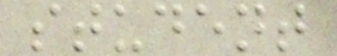student
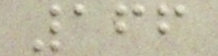166
